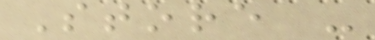Store -
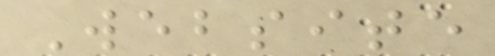Website
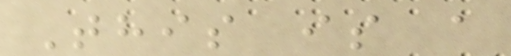This is a
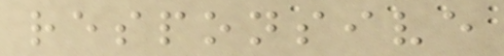responsive
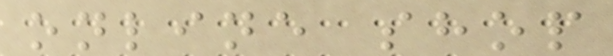online shop
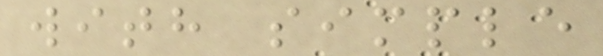with simple
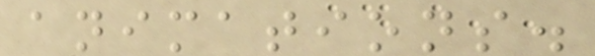animations.
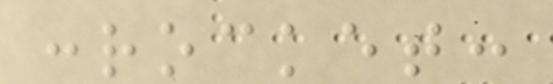:rocket:
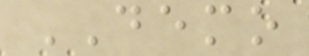DEMO
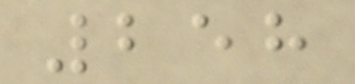258
